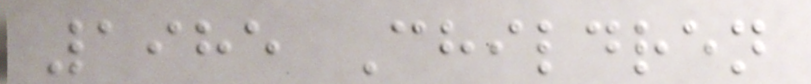1985 Children
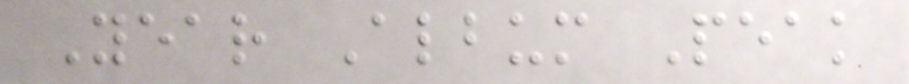Year Album Peak
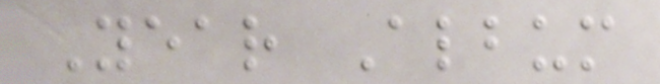Year Album
